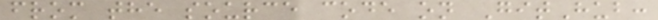from the source code on GitHub:
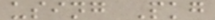using Pkg
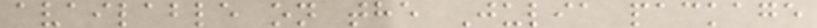available on the Julia package
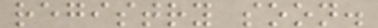registry soon.
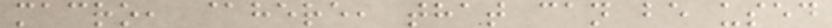macro, @here, that can be used
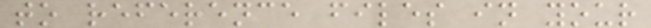to reference files in your
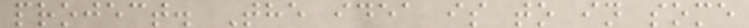project. The idea is to in some
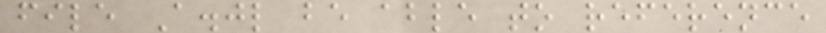file A.jl be able to reference
